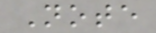Note
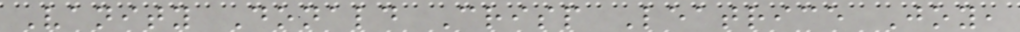Vanity Donald Crisp Leatrice Joy,
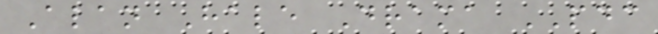Alan Hale Drama PDC
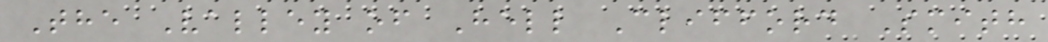The Valley of Hell Clifford Smith
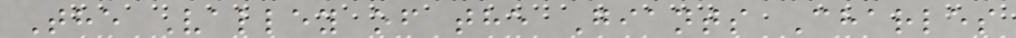The Valley of the Giants Charles
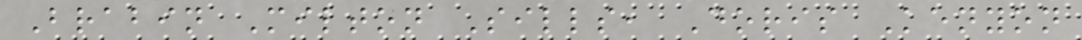Brabin Milton Sills, Doris Kenyon
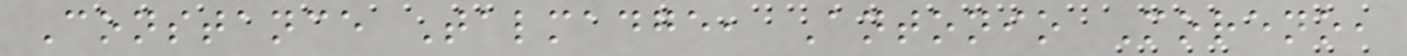Constance Talmadge, Antonio Moreno,
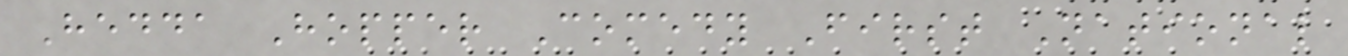Hedda Hopper Comedy First National
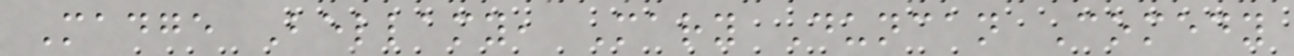Madge Bellamy, Mary Duncan Comedy
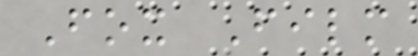Fox Film
